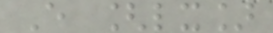E [lx]
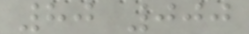80 000
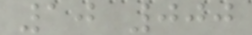10 000
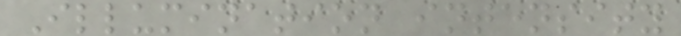Illumination intensity
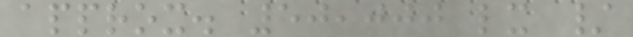approx. 50,000 lx /
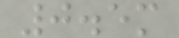0.5m
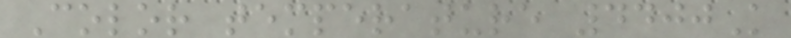Color temperature 4400K
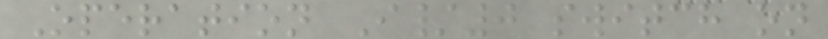Operation I/0 switch on
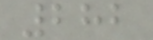282
